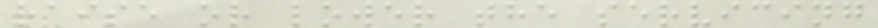raise or lower the servicing
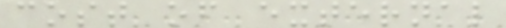cost of external
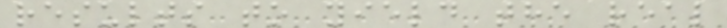results to yield the real
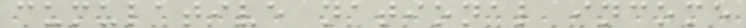cumulative national income
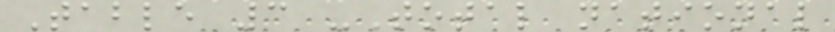Table 3 -Total national
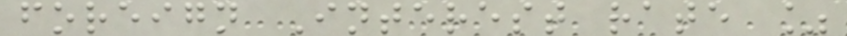foreign Interest rate %
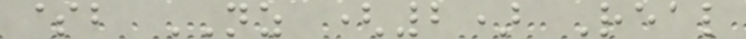$b NZ (2) Real
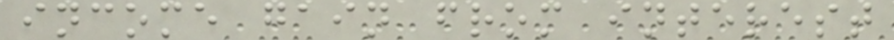income gain from interest
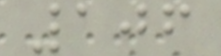106
